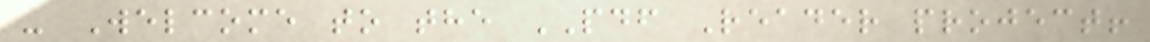- Welcome to the PDF Reader project!
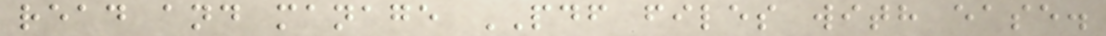read and manage PDF files with ease.
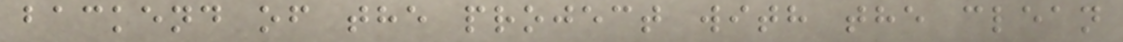backend of the project with the clean
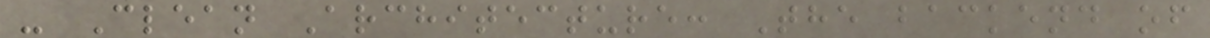- Clean Architecture: The backend of
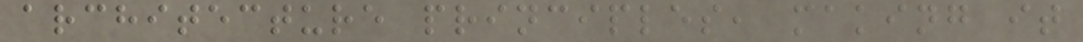architecture principles, making it
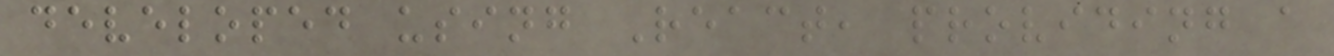developed using React, providing a
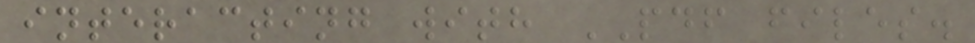interacting with PDF files.
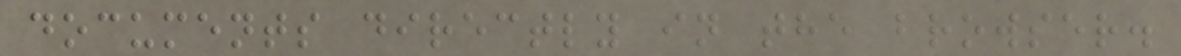documents directly in the browser.
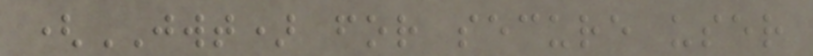(JWT) for secure user
